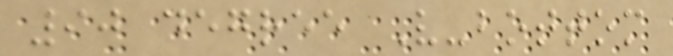90 degree V-bottom
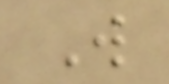W
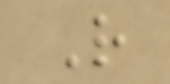R
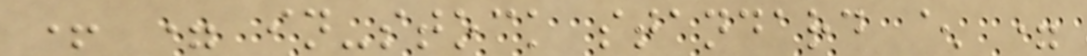+ = in-stock standard ^ =
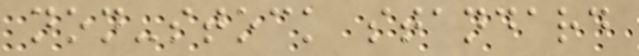non-stock standard
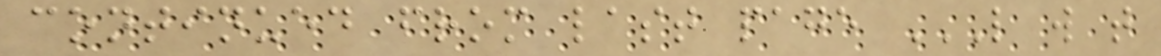continued from last page L W T
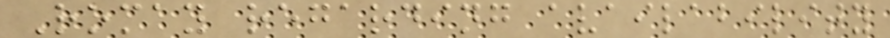Romay regarding availability
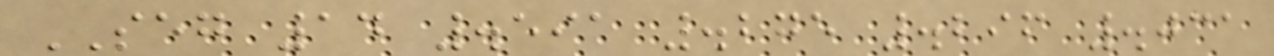SEG 14 .591 .275 .296 .031
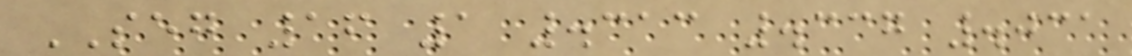SEG 16 1 .313 .337 .031
